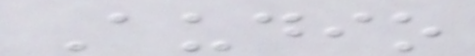Audio
